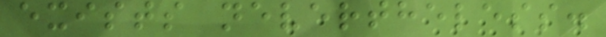exists nevertheless.
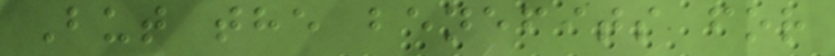But the benefits for
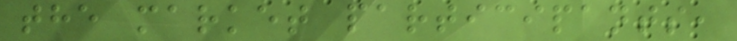the market participants,
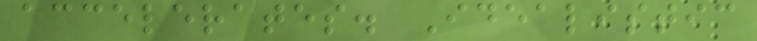accelerates. Idealistic
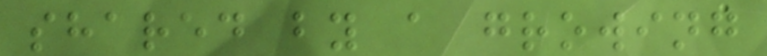shared by a growing
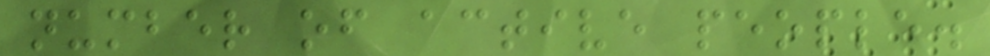number of active people.
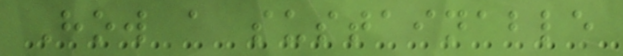How a sustainable
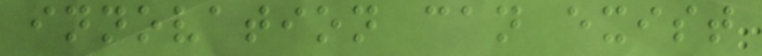innovation can exist
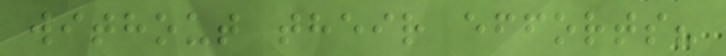without their efforts?
